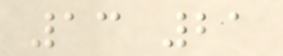13 21
